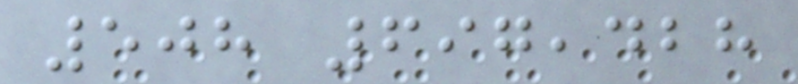508 697,428
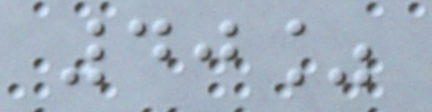40%
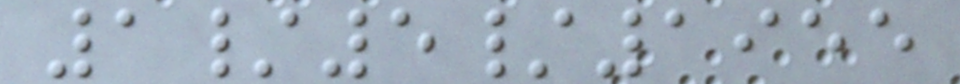1/5/1955
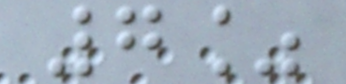7%
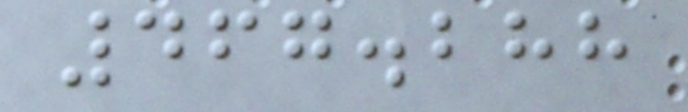467.288
